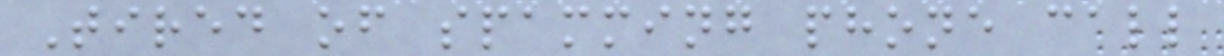Tired of spamming phone call
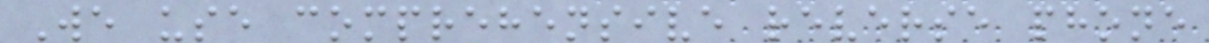We use comprehensive reverse phone
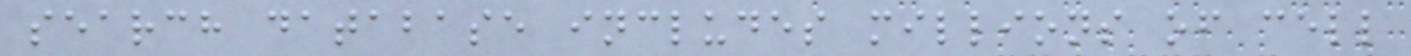search database includes millions of cell
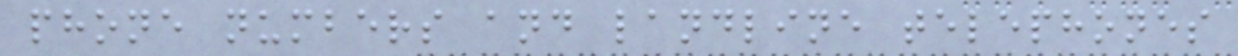phone numbers and landline telephones
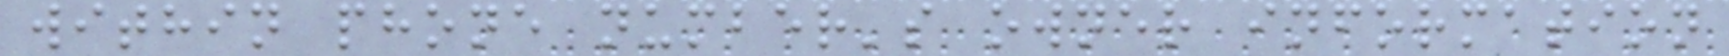within phone number's owner information
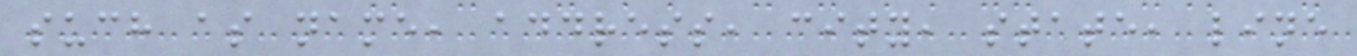such as name, address, city, state, line
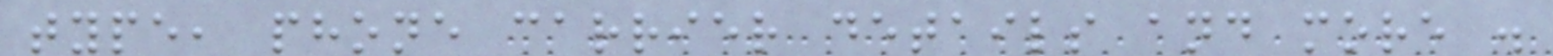type, phone carrier details and more .
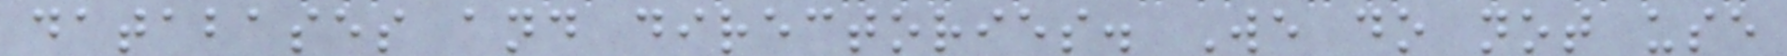databases and directories. We do not use
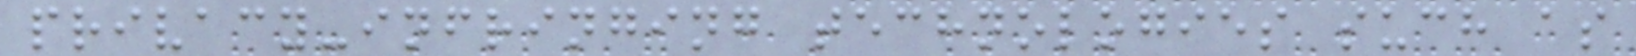privacy-infringing technologies such as
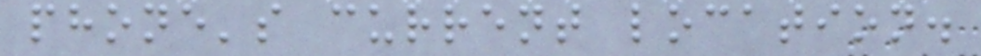phone's current location.
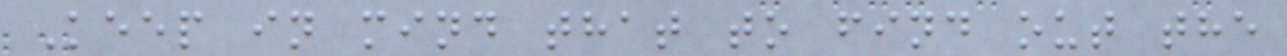Keep in mind that to find out the
